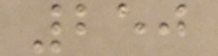250
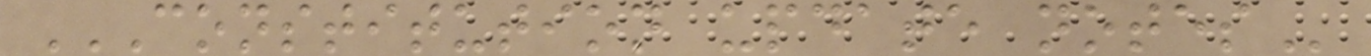CONSTITUTION UPDATE NOTES
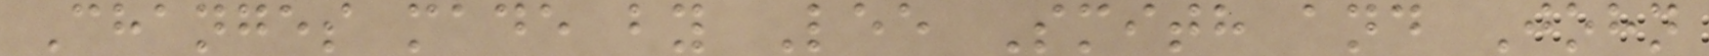Changes made by Lee Smith and John
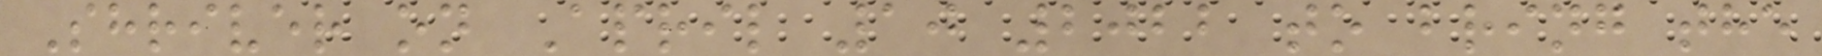Shriver on April 10 2022 to bring the
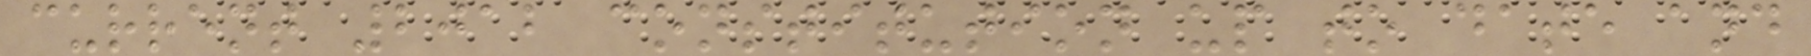current 2012 constitution up to date and
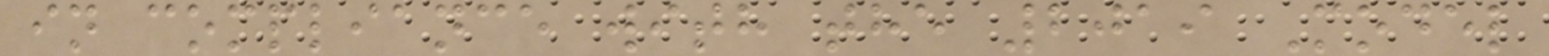in compliance with the 2019 Model
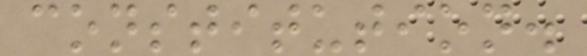constitution.
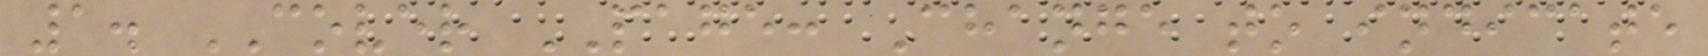1. COVER PAGE: Change to indicate
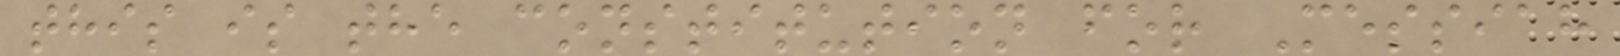this is the constitution for Messiah
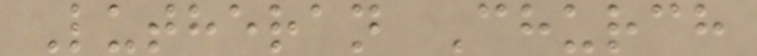Lutheran Church
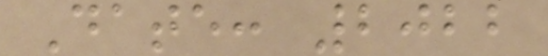Date: 2022
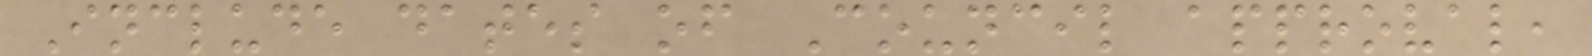Include dates of Council approval,
